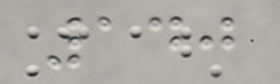140
